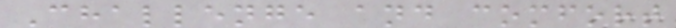Challenge and comfort
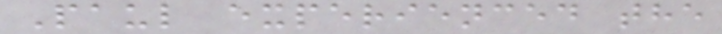Paul experienced the
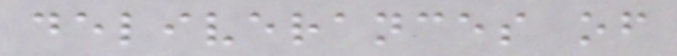deliverances of
